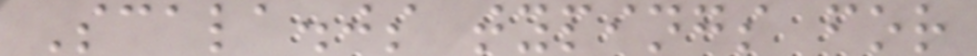Scala.js typings for
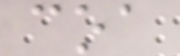coa
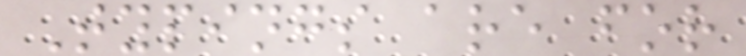Typings are for
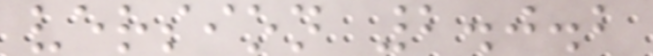version 2.0.2
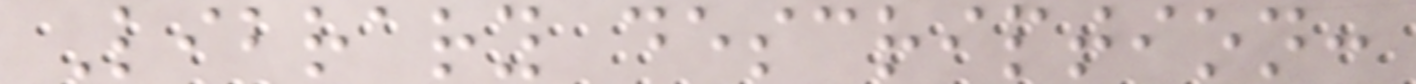Library description:
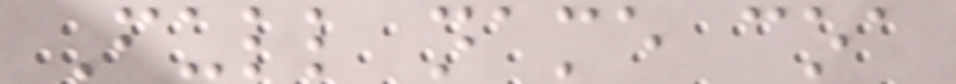Full name coa
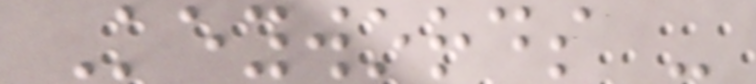Keywords -
